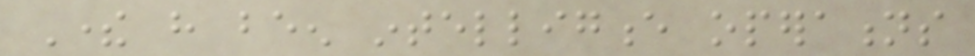There have been intelligence operations
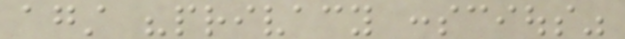against "privacy conscious"
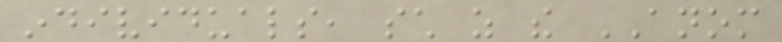individuals, such as the ANOM
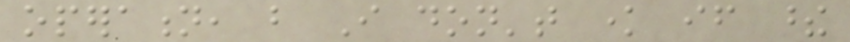operation, but I don't know if these
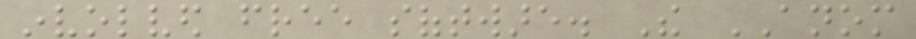involved free software. The ANOM
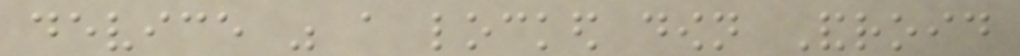device was a locked down Android
